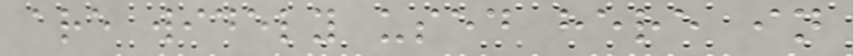are widely used here in
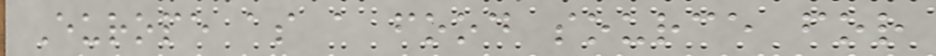Europe as a food source for
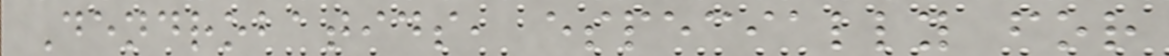Dendrobatids, especially for
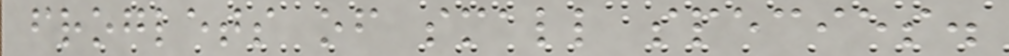froglets of small species.
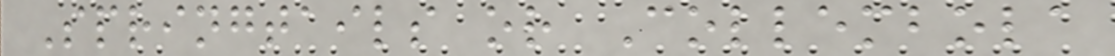Springtails or Collembola
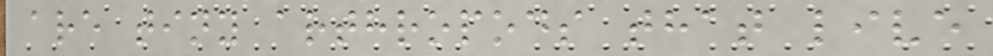are tiny arthropods that live
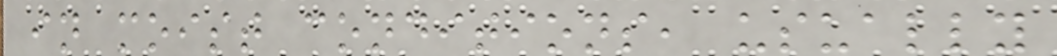in moist conditions, usually
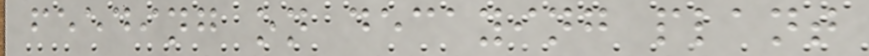feeding on decaying plant
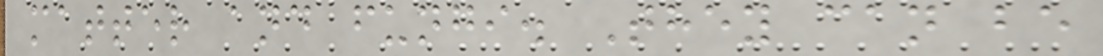matter and fungi. They can be
